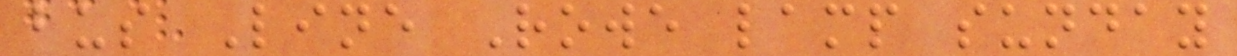bus Line Rowe lamp sunday
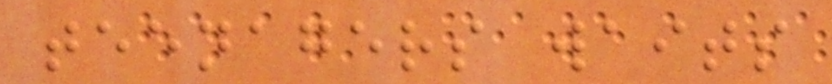teenagers waits
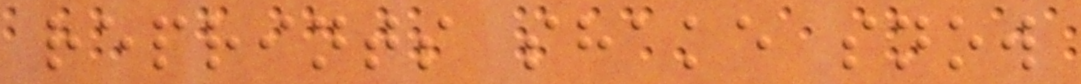reprints shake snow
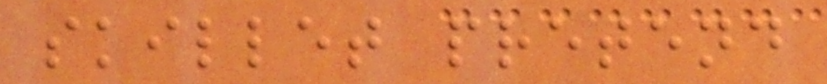skillet pretend
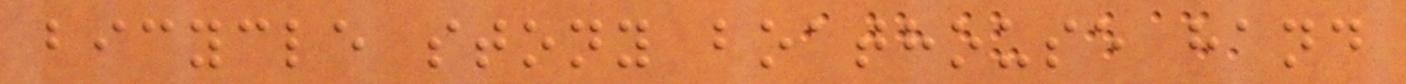bicycle stony boathouse hand
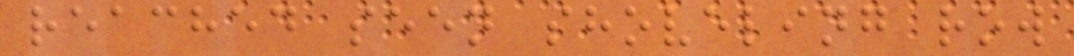reached seen shoveling row
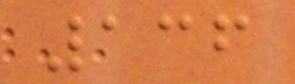136
